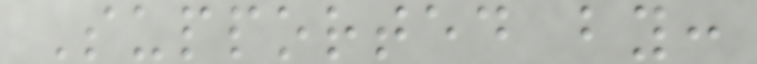Supported by:
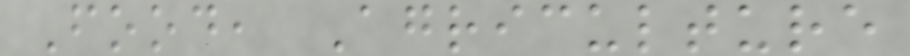Food, Agriculture
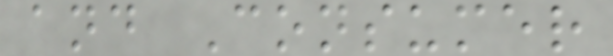and Consumer
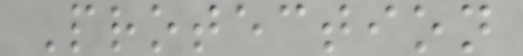Protection
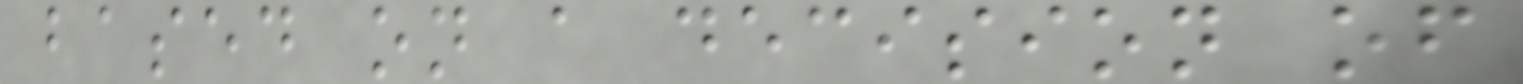based on a decision of
